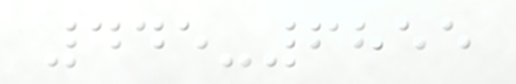445-6855
